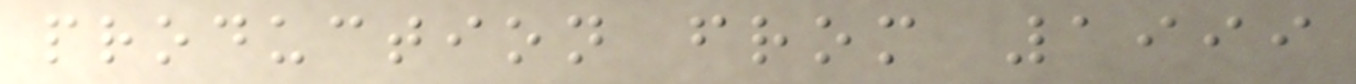production from 1999
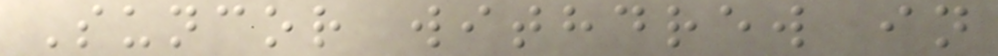Suncor withdrew in
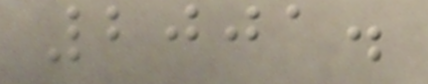2001.
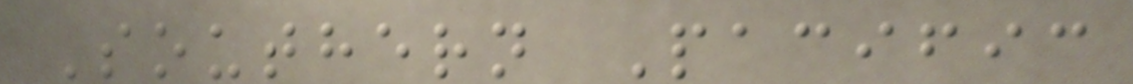Southern Pacific
